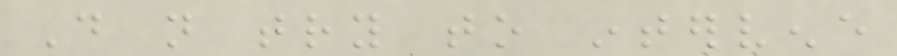Do not try to intervene
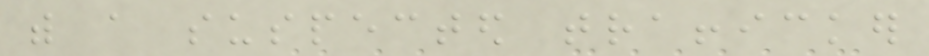with a suspected trafficker
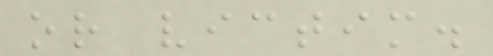or victim.
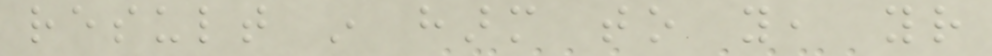result in harm to you, your
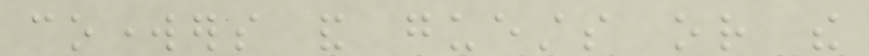coworkers and guests or the
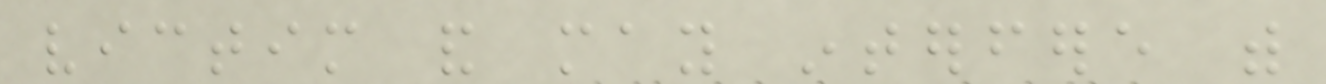victim and may interfere with
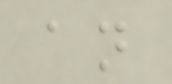an
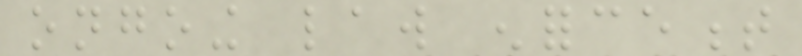ongoing law enforcement
